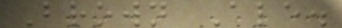Brown Ale.
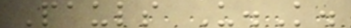Pauls U.K.
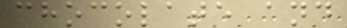chocolate and
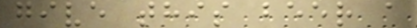give this beer a
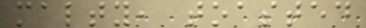malty, toasted
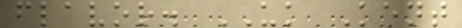flavor. UK Kent
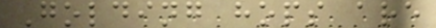Golding hops are
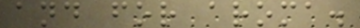and for aroma.
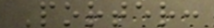Porter:
